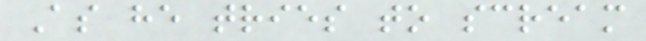As he tries to scream
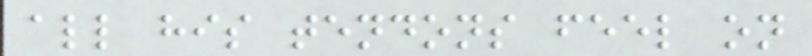all his tendons feel on
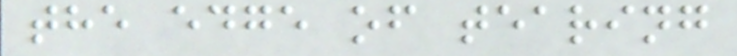the edge of tearing
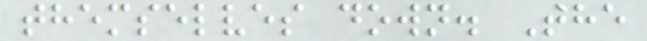themselves down. The
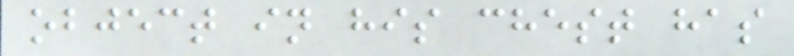object in his chest has
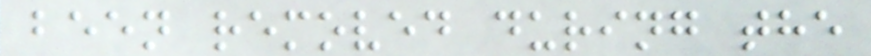been removed during the
